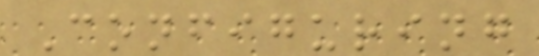Configuring
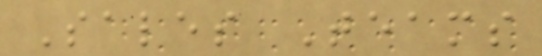Sales Teams
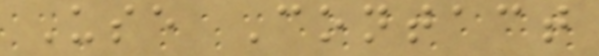Use Contact
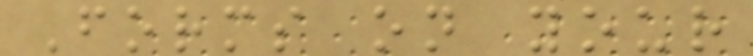Forms on your
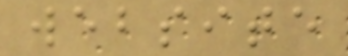website
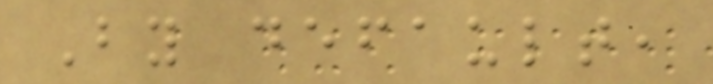By default,
